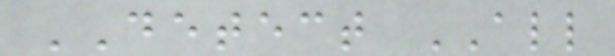DETECT ALL
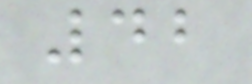42
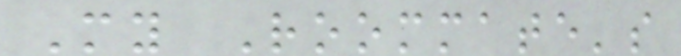My Roommate's
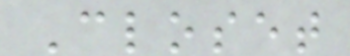Closet
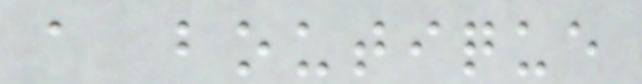a boutique
